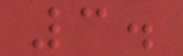3.
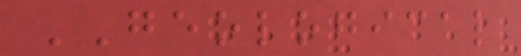GEOLOGICAL
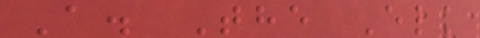A. The Elk
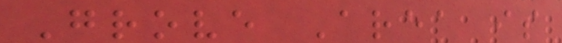Grove Area is
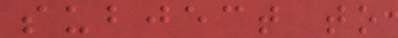subject to
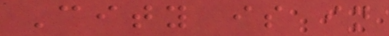City is in
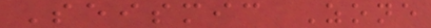Seismic Zone
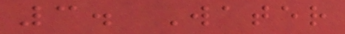3. Water
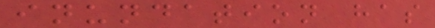inundation has
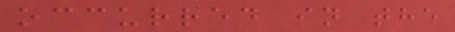occurred in the
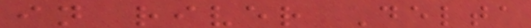in river Delta
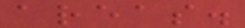areas.
